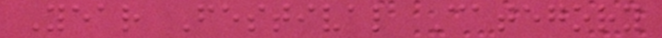Year Festival Category
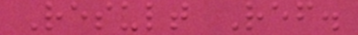Result Ref.
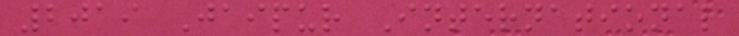2019 Jaipur International
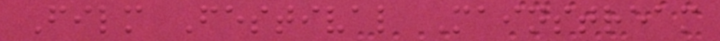Film Festival Mainstream
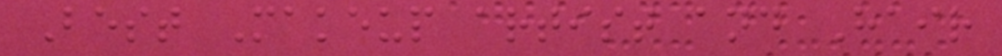Best Makeup artist and Hair
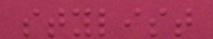stylist
